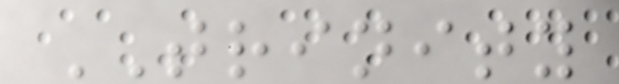TRINITY
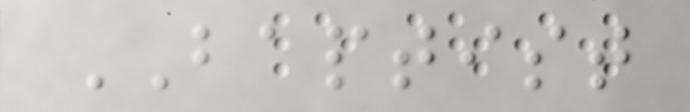BAPTIST
